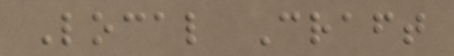Local Craft
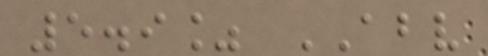5.9% ABV
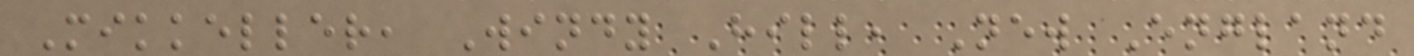Mikkeller, Windy Hill, New England
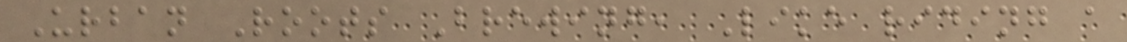Urban Roots Brewing, Like riding a
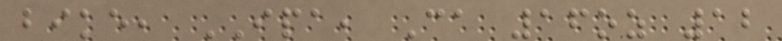bike, IPA, Ca 16oz 12
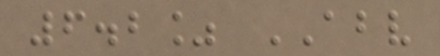6.2% ABV
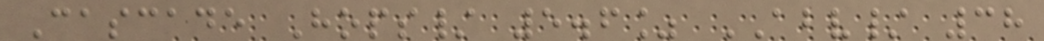Cascade Hops/ 5.6% ABV/ 38
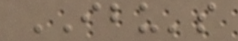IBU's
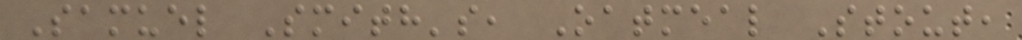Samuel Smith's, Oatmeal Stout,
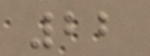22
